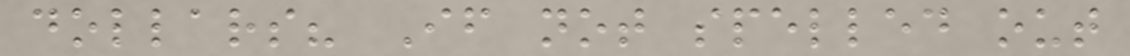dollars? If not spelled out
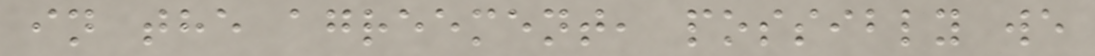in the agreement, possibly we
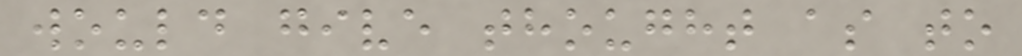would give thought as to
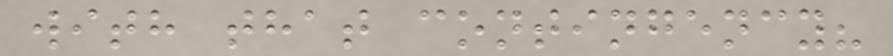with that contingency?
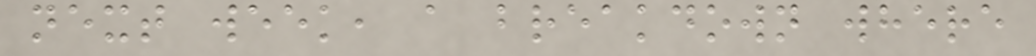next week, a breakdown where
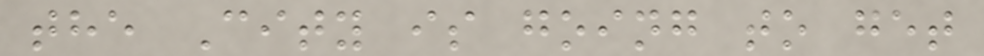the City is going to get
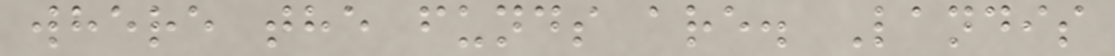where the funds are. Landis
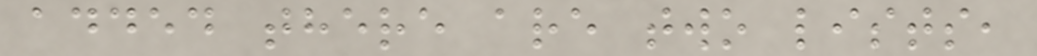added there are two lists,
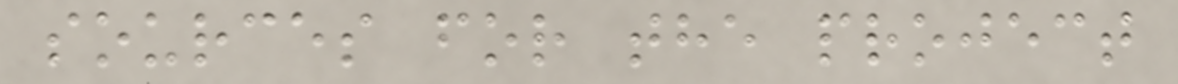sources for the project
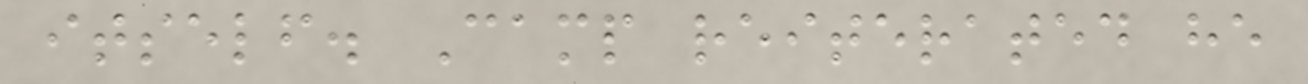itself. Camp reiterated he
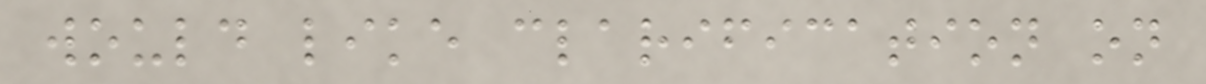would like clarification on
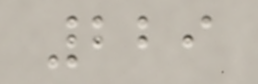229
